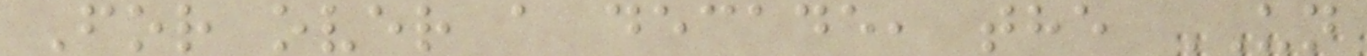For over a decade, the UN
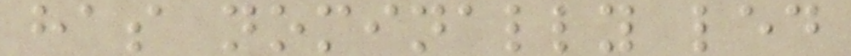has nominally led
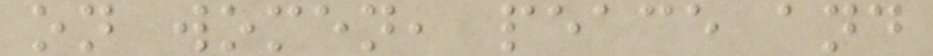on women, peace and
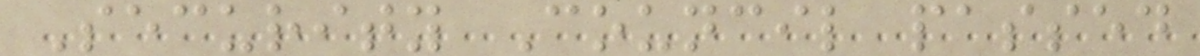Security Council passed
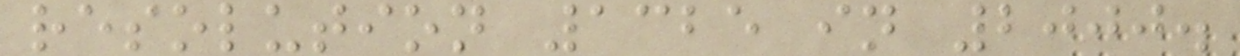resolution 1325 in 2000.
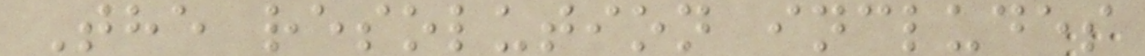The resolution includes
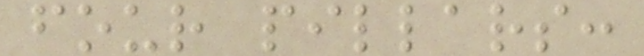four pillars:
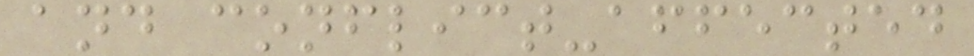and conflict-affected
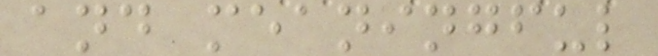and meaningful
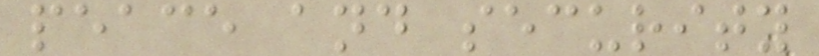peace and security
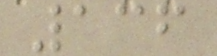136
